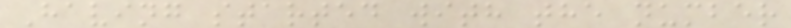Having started with the number
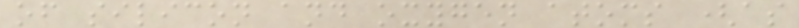of silicon and oxygen atoms (as
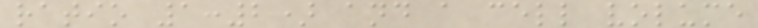ratio 1:2) and a cell volume
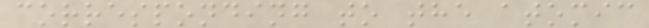corresponding to the atomic
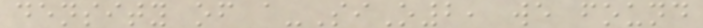density of a-SiO2, we found
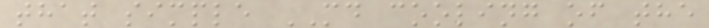that simple MD cooling of the
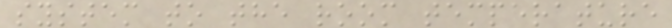system to the room temperature
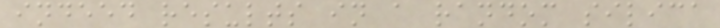indeed results in a random silica
